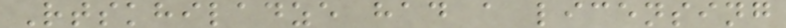Rtskhiladze had a licensing
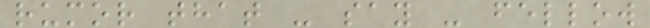rumor that - say - fellow
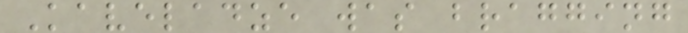Kaveladze was bragging
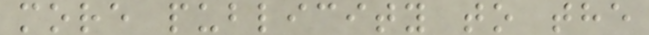more publicity to the
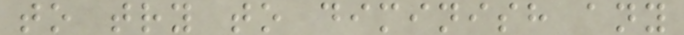to try to diminish any
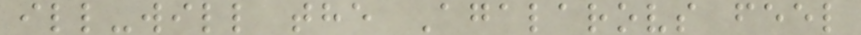ill-will the Agalarovs feel
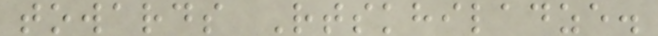towards Rtskhiladze.
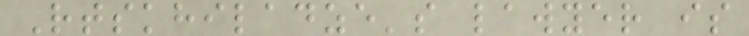Rtskhiladze's lawyer is
